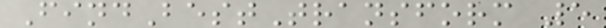FindBestTransform 5
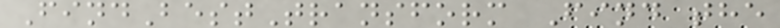FindBestTransform Find the
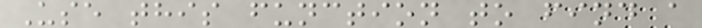Use this function to find a
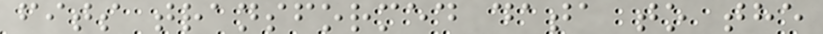fits transformed data to the
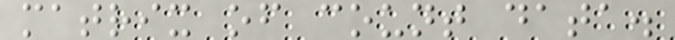matrix of count data.
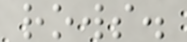rows.
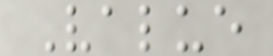Value
